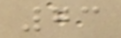73
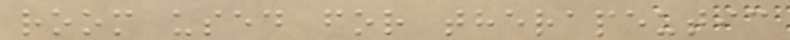room used for therapeutic
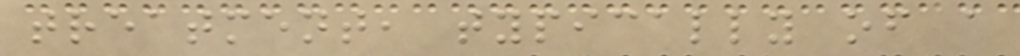treatment, typically of a
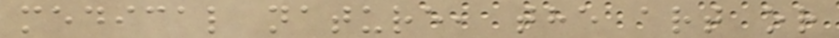medical nature, the art or
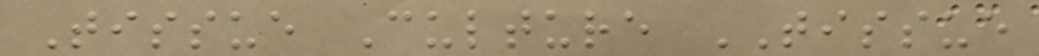Tissue Culture TISSUE
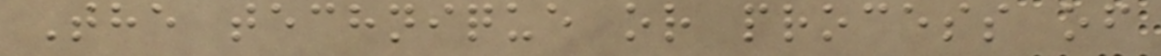The technique or process of
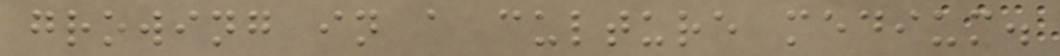growing in a culture medium.
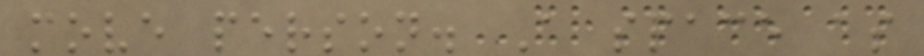move person. A space as
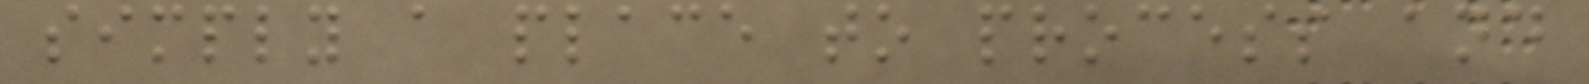simply a place to process and
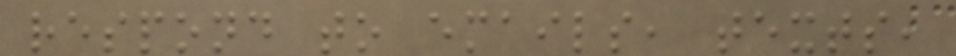respond to emails, texts,
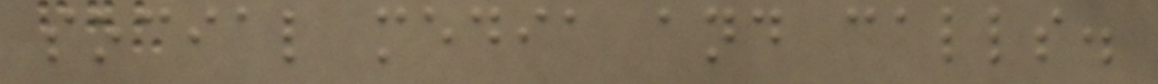social media and calls.
